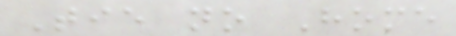Tie no Home
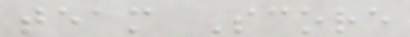team Score
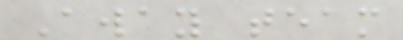Away team
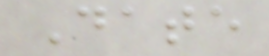Date
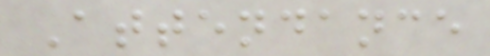Attendance
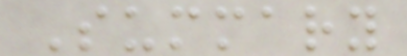Summary
